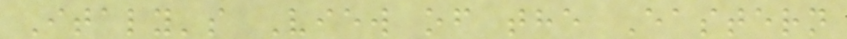Italy's View of the Eastern
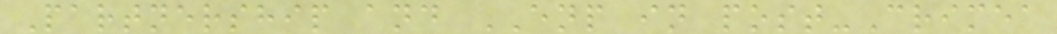Partnership and ENP in post-Crimea
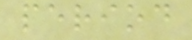period
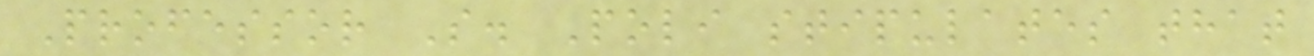Professor S. Poli stipulates that
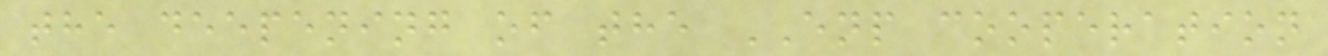the deepening of the ENP cooperation
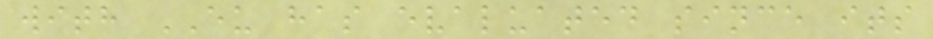with EU has evaluated since its
